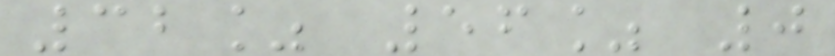32% 56% 0
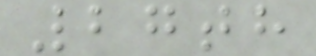27th
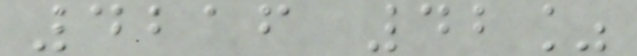4216 42%
